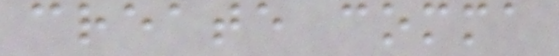create comma
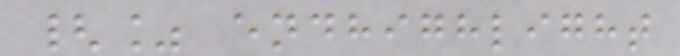{% endhighlight
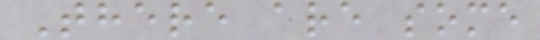There are some
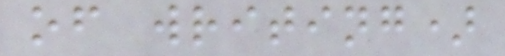of writing)
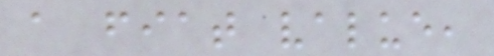a fiat value,
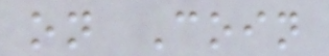on Coin
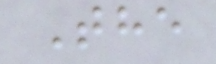The
